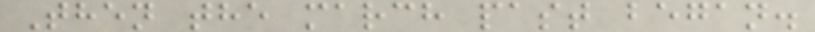Then the march past began.
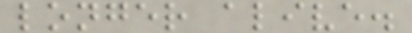longer alive.
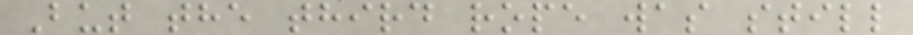But the third rope was still
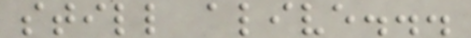still alive...
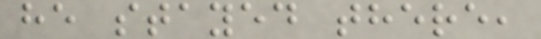he stayed there,
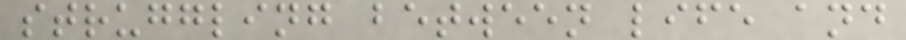struggling between life and
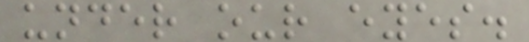under our eyes.
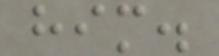him.
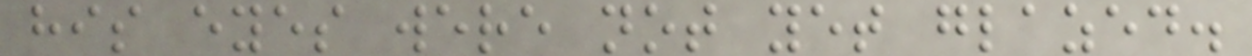his eyes were not yet glazed.
